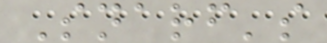Snarf's
